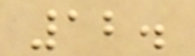12.
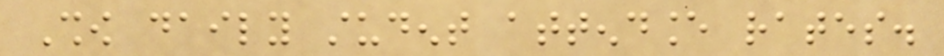Show daily student attendance rates.
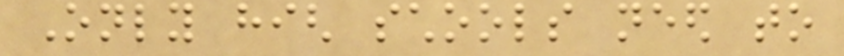Only high schools need to
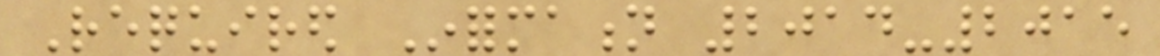Required Information 2014-2015
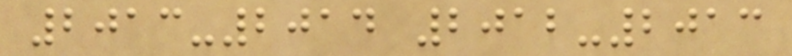2013-2014 2012-2013
